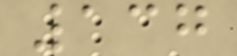137
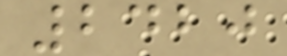2420
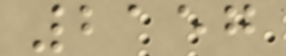2157
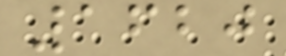1620
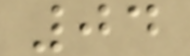04
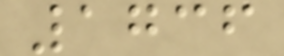1736
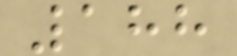188
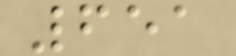651
